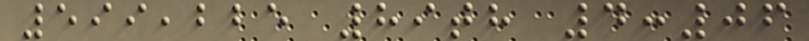599,225 89th 4:06
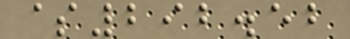$292.52
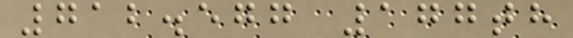712.577 177th
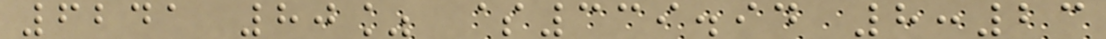6241 80% $339.94 8:23
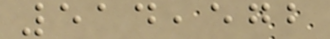514,572
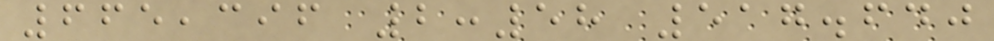665,396 2:58 517.640
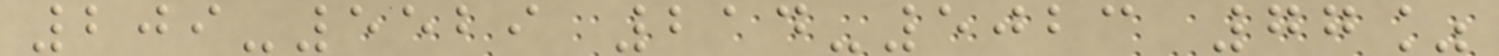209-5529 214-5023 77%
